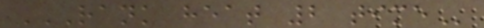RANK HEAT 2 TIME
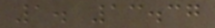1. 13.37
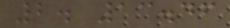2. 13.46
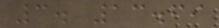3. 13.69
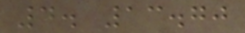4. 13.70
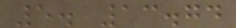5. 13.74
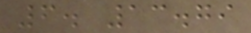6. 13.79
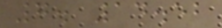7. 14.52
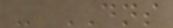- DNS
